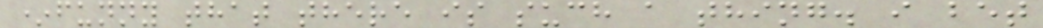*funny that there is such a thing. i bet
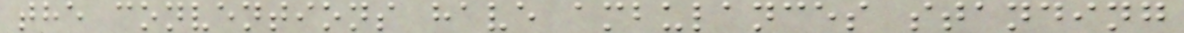the conventions have ambulances standing
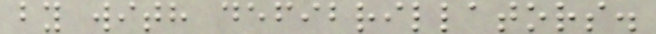by with defibrillators.
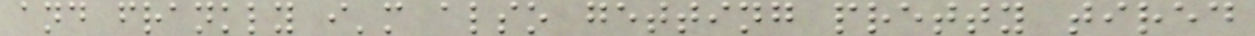and frankly i'm also getting pretty tired
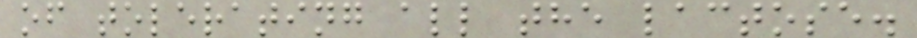of tolerating all the lactose.
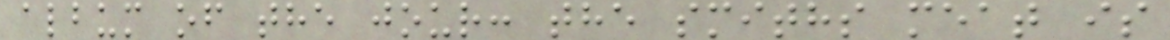album of the jour: the smiths meat is
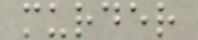murder
